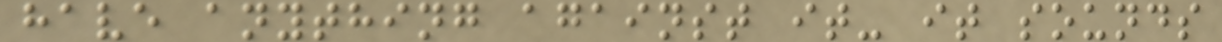have anything against it- it sounds
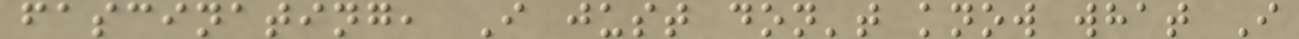fascinating, I just don't know what I
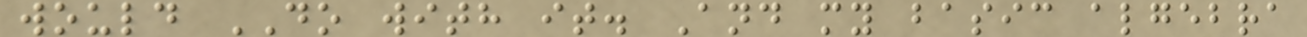would DO with it. And my basic algebra
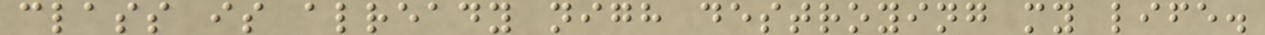class is already nigh destroying my life.
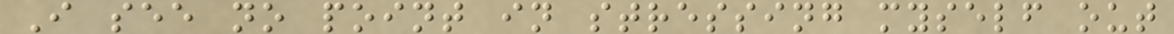I see no point in stressing myself out
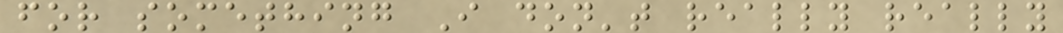for something I don't really really
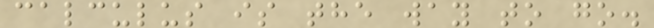calculus is the way to go.
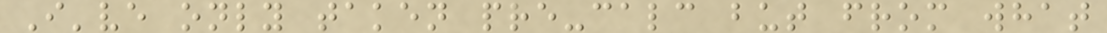I've only taken pre-calc but from what
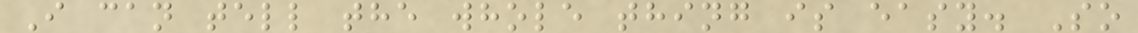I can tell the whole thing is easy. So
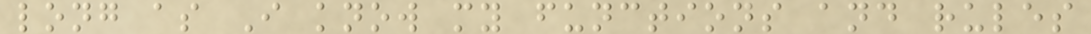long as I know my functions and rules
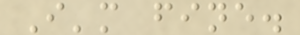I'm fine.
